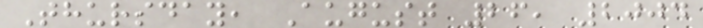Thursday, August 26, 2004
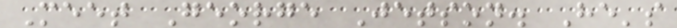Meet George Jetson. He's
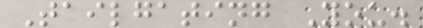Tailgating You.
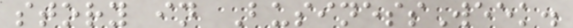story in BusinessWeek.
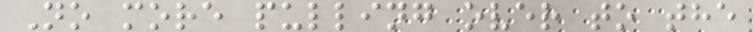No more pulling over to the
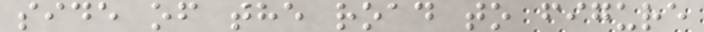side of the road to figure
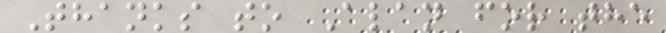Thanks to Alan for the
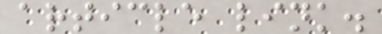article link.
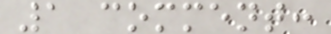1 comment:
